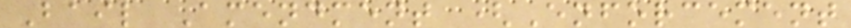Bail Amendment (Enforcement
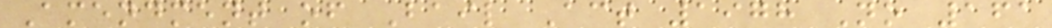Amendment of Bail Act 1978 No 161
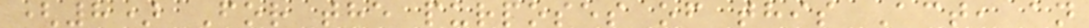(8) For the purposes of this Act, an
